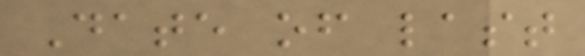Date of last
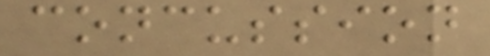concussion
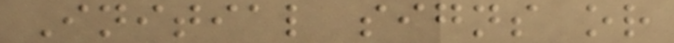Initial signs or
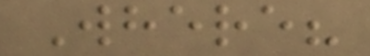Where?
